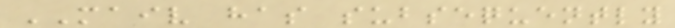MAIV has subsequently
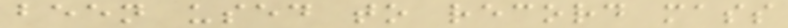been used to record mass
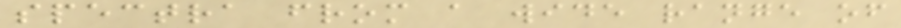spectra from a wide range of
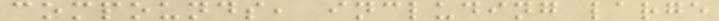compounds, including large
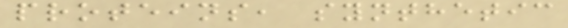proteins, synthetic
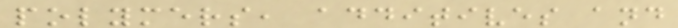polymers, additives and
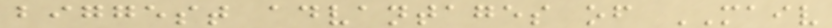biggest advantages of MAIV
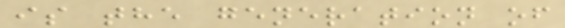is the generation of
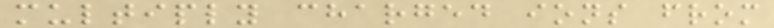multiply charged ions from
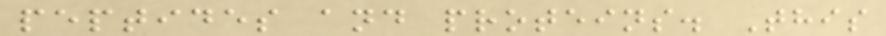peptides and proteins. This
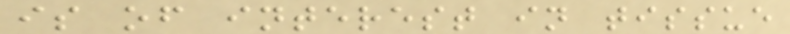is of interest in tissue
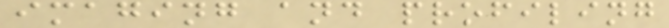imaging and profiling
